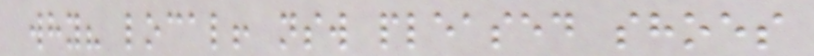why? local! nsw pleased shoes
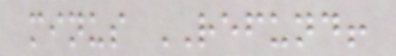minus REFUND!
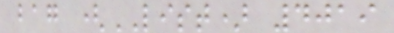bag (LIST) 4019
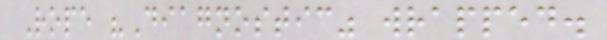Rope "Diagnostic" wrapped.
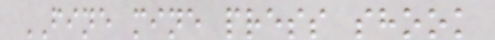FINE mine press shook
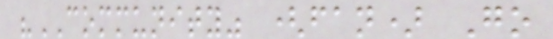"COMMUNITY" (fan) Go
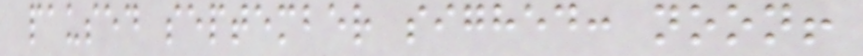paused september sighed: noon!
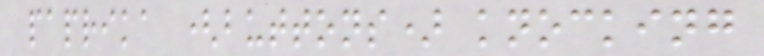paprika (buttons) knocking
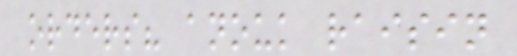orders? anouk raisin
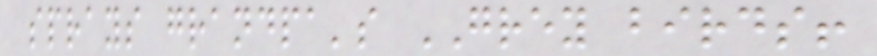sprays grandpa's GREY birds!
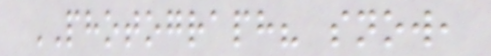PHOTOGRAPH? snow,
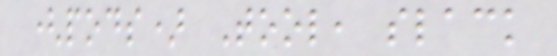(pods) Tool, slack
